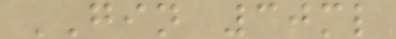GIN 30ml
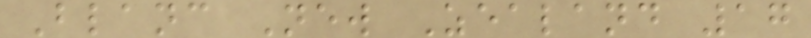Blanc New Zealand 17
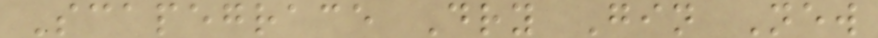Scapegrace Dry Gin New
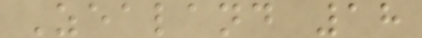Zealand 18
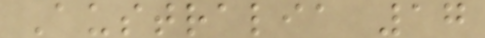Australia 17
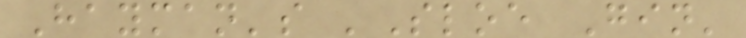Hayman's 'Sloe Gin'
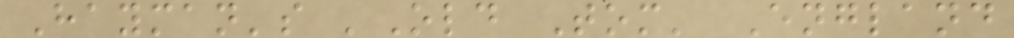Hayman's 'Old Tom' England
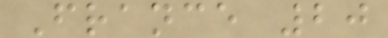France 20
